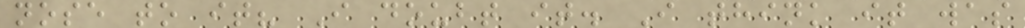nose to it? I doubt it. I think it was
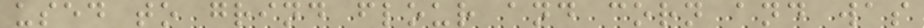used to grind flour and corn and was
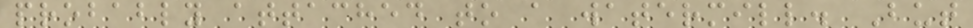probably attached to a watermill. But
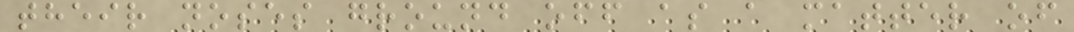their noses ground off as a matter of
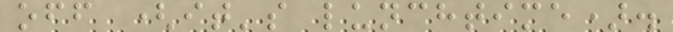off (it's lunchtime).
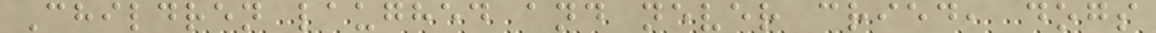Children laughed and never cried, dogs
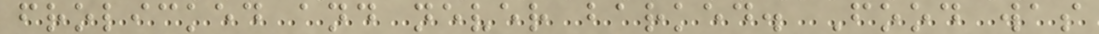frolicked and never barked. Food was
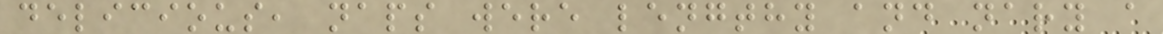delicious, naps were lengthy and nary a
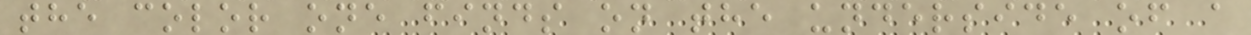the color one finds on the underside of a
